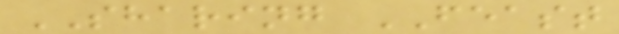SHARING FEAST
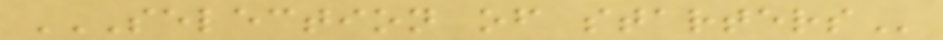SELECTION OF STARTERS
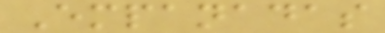Empanadas
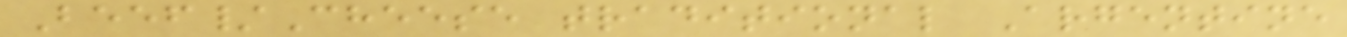Beef/Cheese traditional Argentine
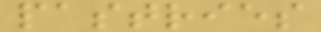pastries
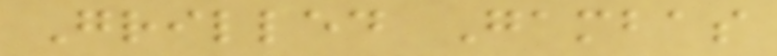Grilled Gambas
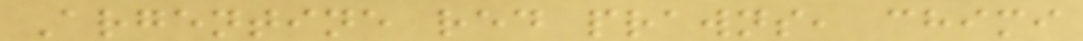Argentine red prawns, chimi
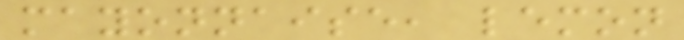mayonnaise, lemon
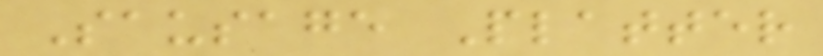Sausage Platter
